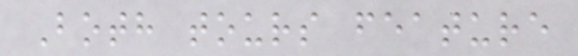Both tours feature
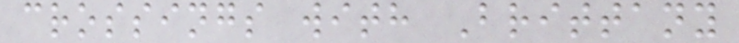crossings with Brittany
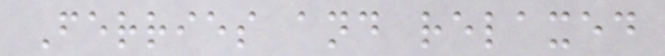Ferries and relaxed
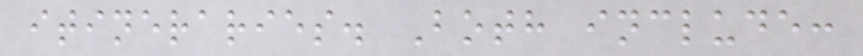itineraries. Both include:
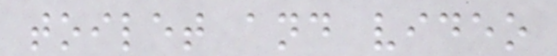toilet and video
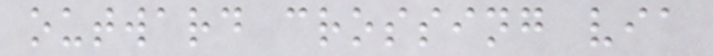outward crossing via
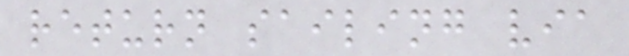return sailing via
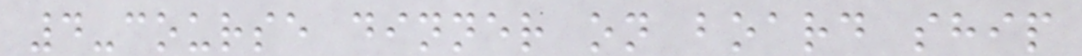4-course dinner on board ship
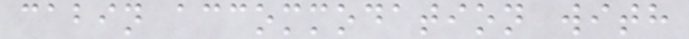cabin accommodation with
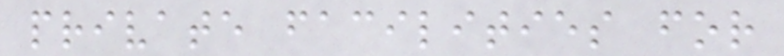private facilities for
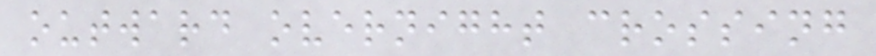outward overnight crossing
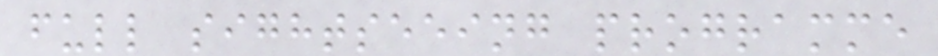full sightseeing programme
